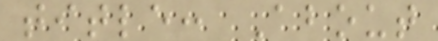title: About
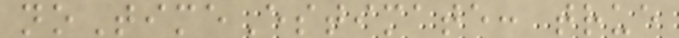noTimeEstimate: true
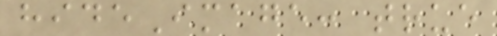hideImage: true
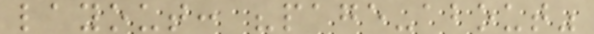layout: "page-about"
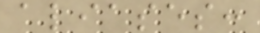aliases:
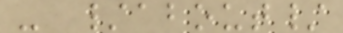- /about/
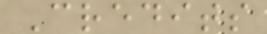Credits
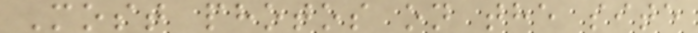Most photos on the site
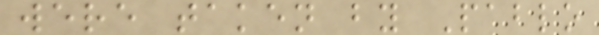were taken by Pablo
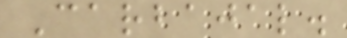Carbajal.
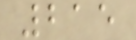215
